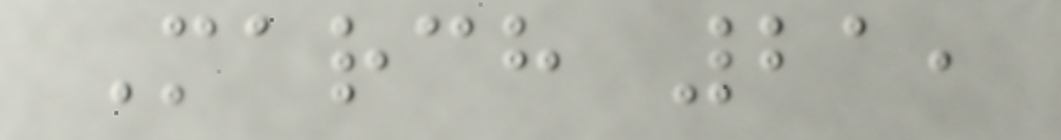March 21,
